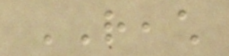REACH
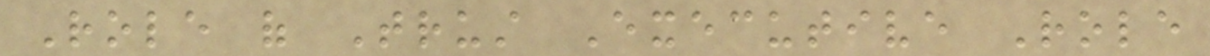Role of Trust Executive Role
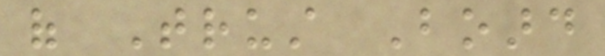of Trust Board
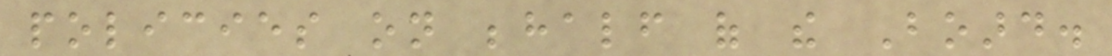policies on behalf of the Board.
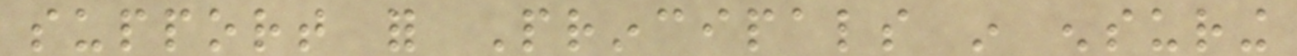support for Principals in ensuring
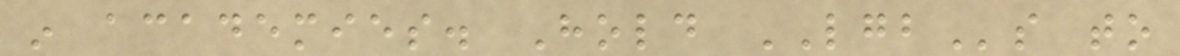in academies. Hold LGBs to
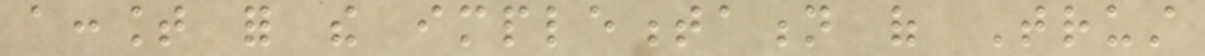account for the implementation of Trust
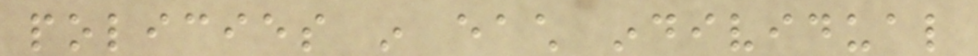policies in each individual
